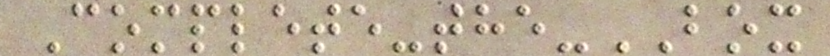Complete-the-BOX
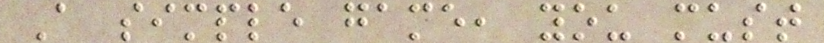A simple game, you must
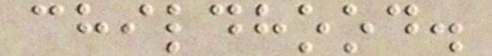childhood.
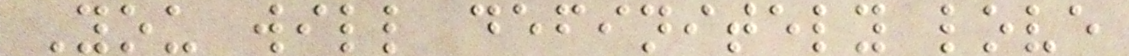You will definitely love
